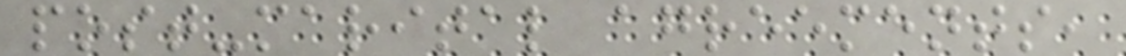post-marital agreements,
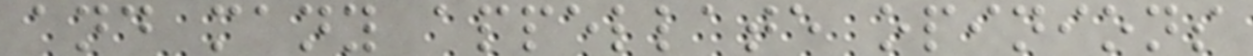and many appellate opinions
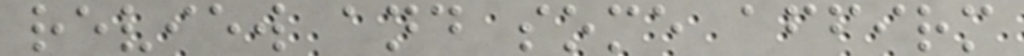review and some affirm
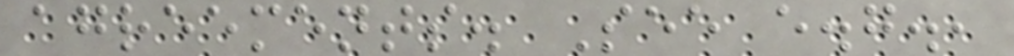agreements. See e.g.,
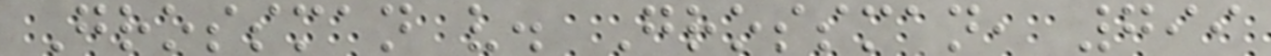Grossman v. Grossman, 799
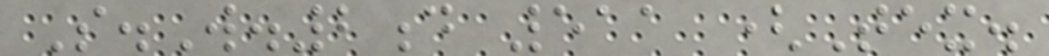S.W.2d 511 (Tex.
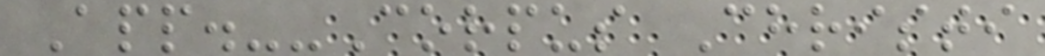App.--Corpus Christi
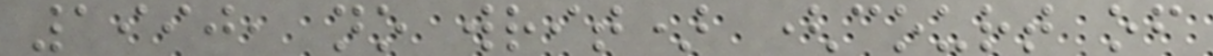1990, no writ) (court of
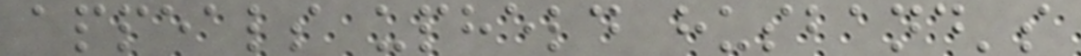appeals upheld husband's
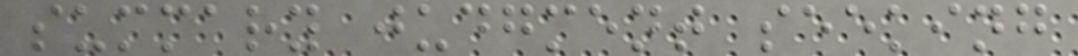summary judgment seeking
